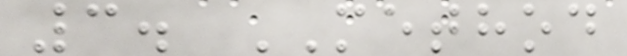3. METHOD
